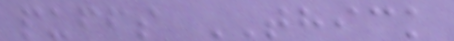puffs THICK
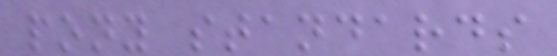pony standards
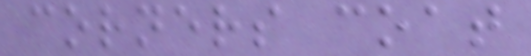corners coat
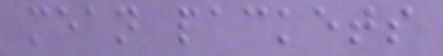mean packets
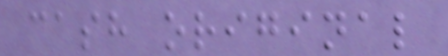cash original
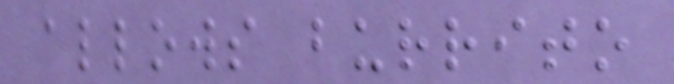allows burrito
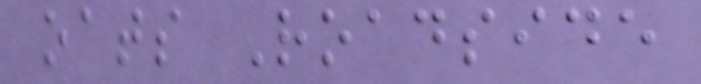oats Roadside
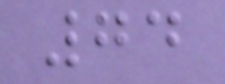74
